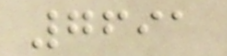7691
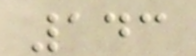143
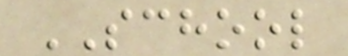SCHOOL
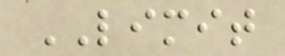LIMIT
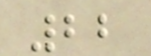22
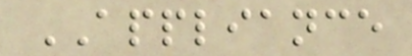APPLIANCE
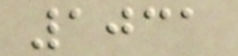1031
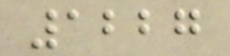1227
